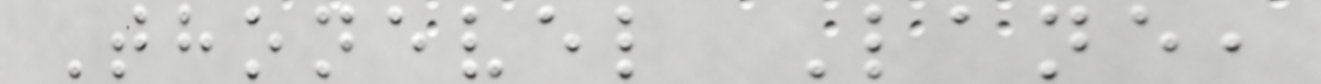Thonevel Lane,
